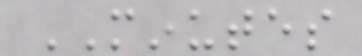MINUTES
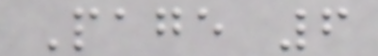Page 6
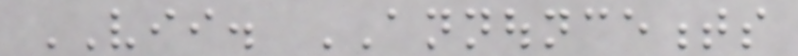VII. ANNOUNCEMENTS
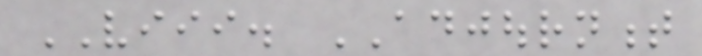VIII. ADJOURNMENT
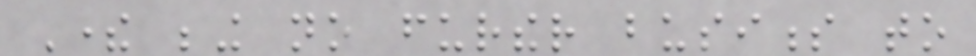There being no further business to
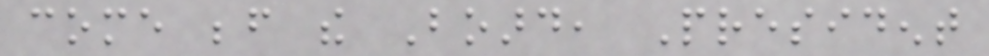come before the Board, President
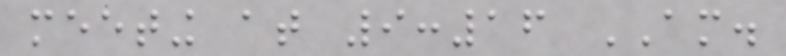meeting at 9:16 AM.
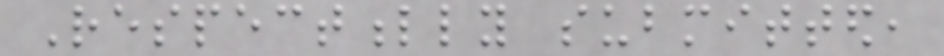Respectfully submitted,
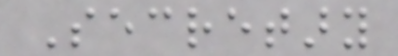Secretary
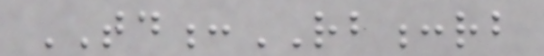TD:RB:rb
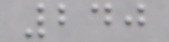240
